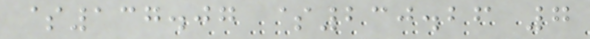$137.07 $230.26 7
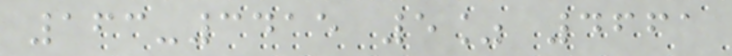163-3415 5% 4661
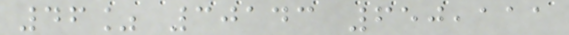46% 30143 650,111
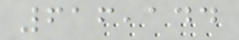616,144
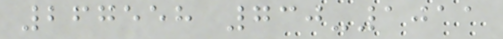267558 730-1011
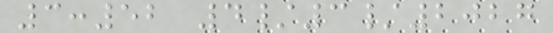3:52 4/3/2027
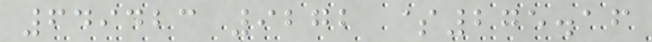649423 9272 $275.16
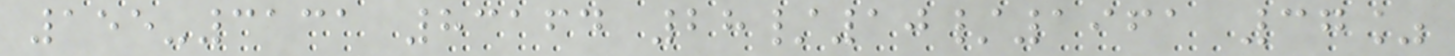155-3131 83164 28/10/1961 37%
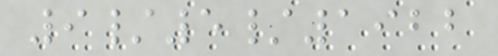9/5/1922
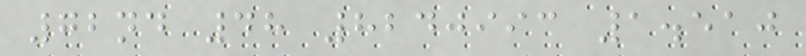72nd 48 8240993 1.510
